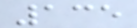135
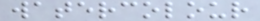watercolour
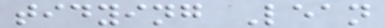tidying Lean
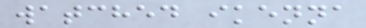watched ikenna
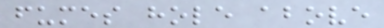fumes hole above
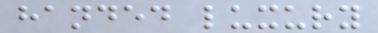handed luxury
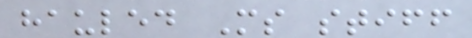hauled Ms stiff
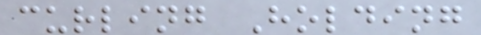curling Holding
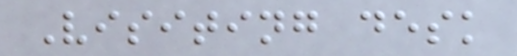Visiting desk
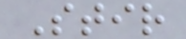Stir
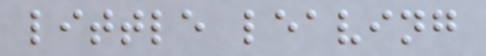little leaving
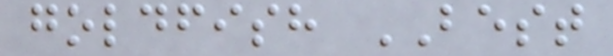goldfish BEST
